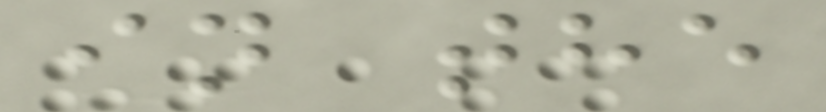in the
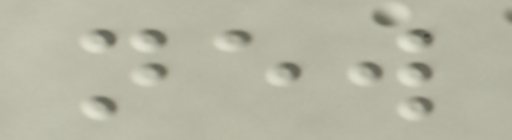new
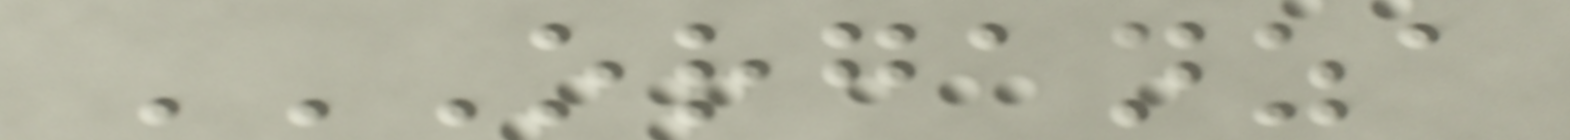ORGANZA
